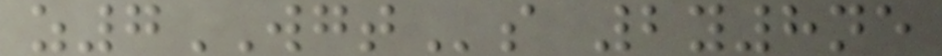z7WGTs 2y8ne
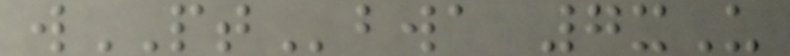wPTbwa 7xU
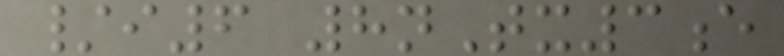/i6 8nTx3e
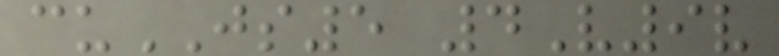cuJS5 4V9v
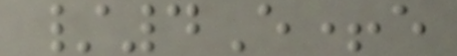/4E+e
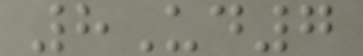8Ud7
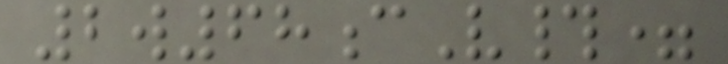2w68cV#=
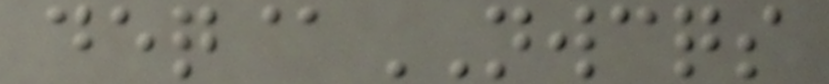deq@NWCQS
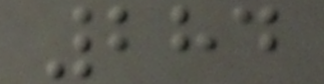284
